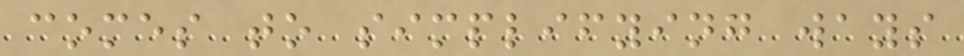comes to simplifying ways
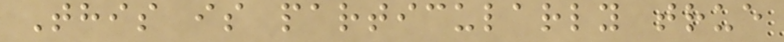This is particularly true
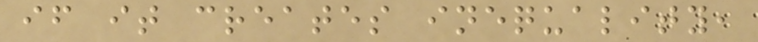if it creates inequality,
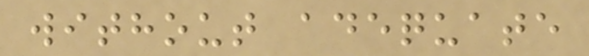without adequate
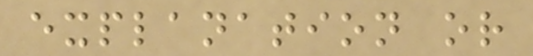explanation or
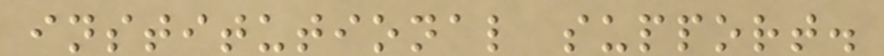institutional support.
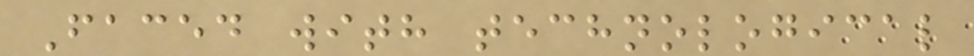Faced with technological
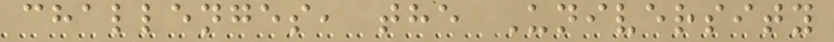challenges, the University
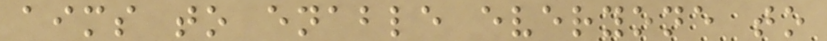aims to enable everyone to
